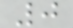0
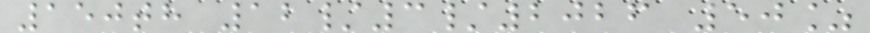150th 12/3/2026 50%
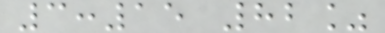3:15 82%
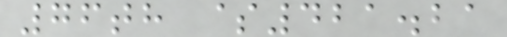76th $421.21
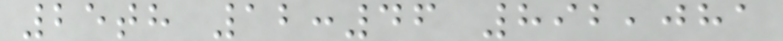25th 12:46 892,081
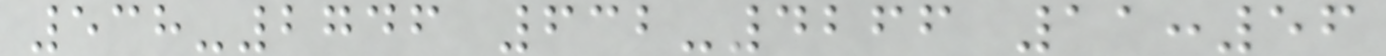538-2746 632-4266 11:56
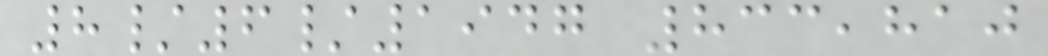8/6/1947 833,810
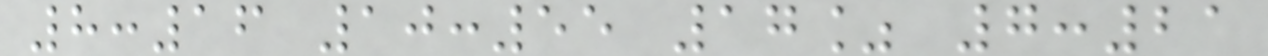8:16 10:55 17% 7:21
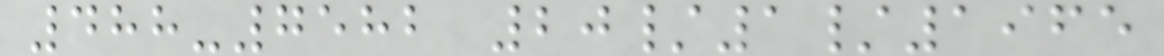488-7582 20/1/1965
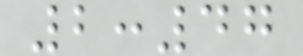2:47
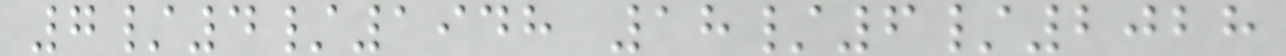7/4/1948 18/6/2028
